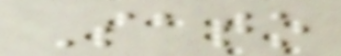Sato
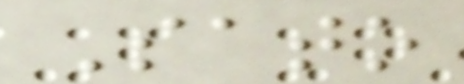Sato
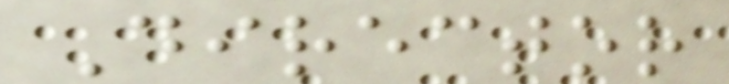Director
